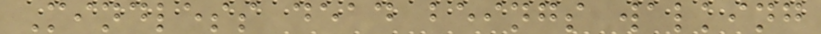Mindless dead beings walking
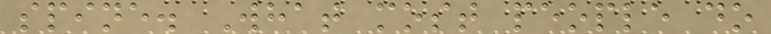spine. What most people do
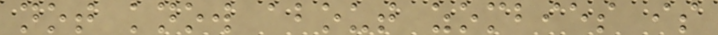not know about zombies is
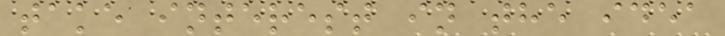take interest in the idea
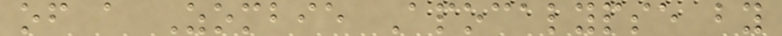of a Zombie Apocalypse by
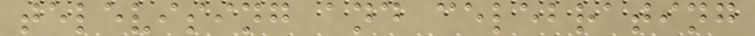televising and celebrating
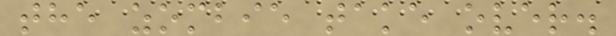the zombie take over.
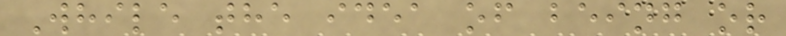While the idea of being or
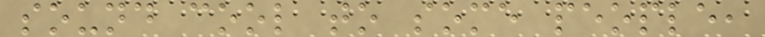sound cool to some people,
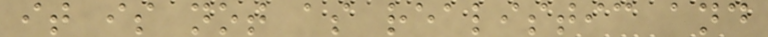it is not as realistic and
